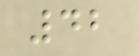42
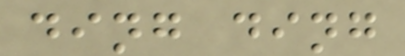ding ding
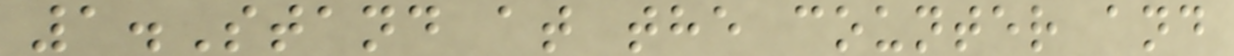1.Stand at the counter and
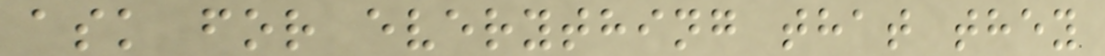ask for everything that they
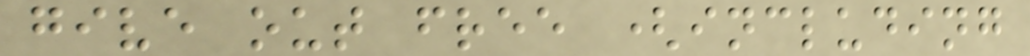give out free (including
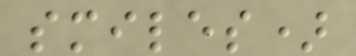smiles)
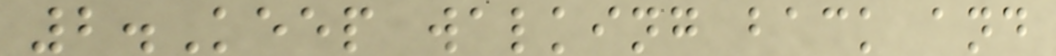2.Keep walking back and
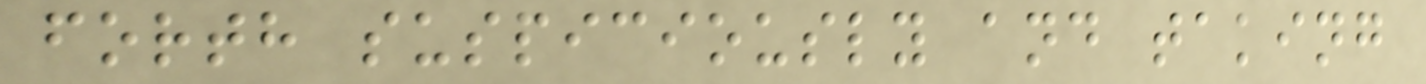forth suspiciously and taking
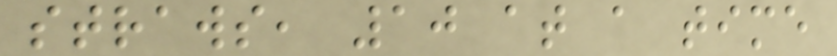straws, 10 at a time
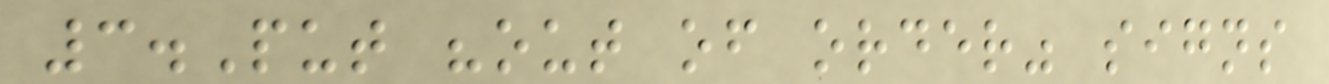3.Put "out of order" signs
